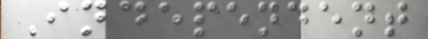Independent
